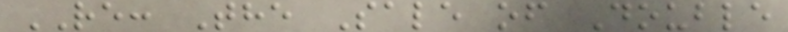RE: The Sale of Double
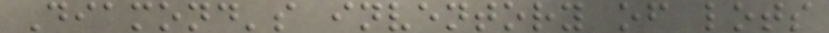Diamond's inventory of lots
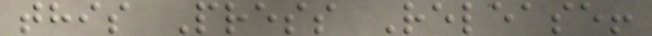this Press Release!
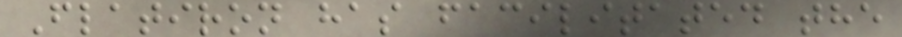Flatiron has facilitated the
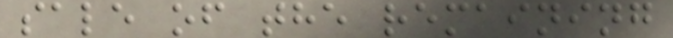sale of the remaining
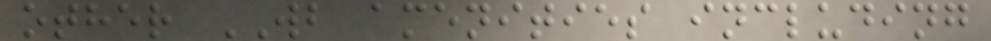other WB amenities including
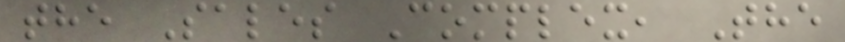the Sales Complex, The
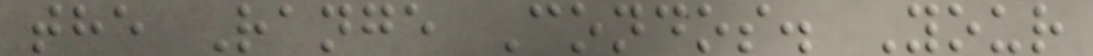the Range Condos. Your
